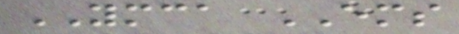YMCA EMS
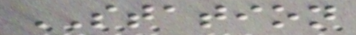STATION
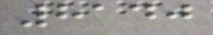8140
